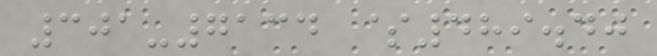301-7134 $489.40
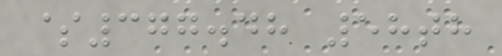$377.48 58th
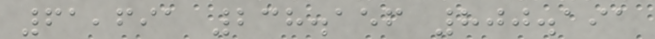61,691 238.156 800.191
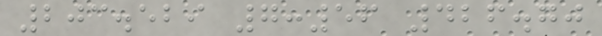203.529 7:56 426.70
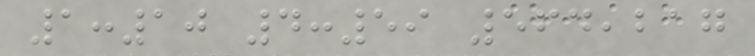1:10 4:59 564,217
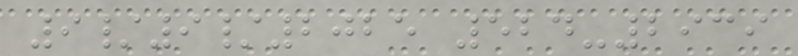9/9/2025 524-2939
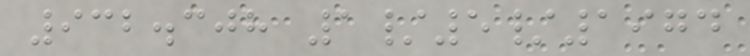932.308 1/5/1974
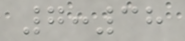7:38
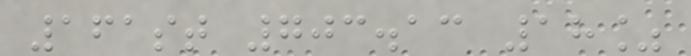161st 703.13 18%
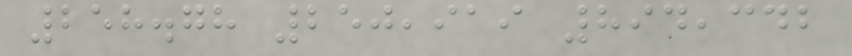258.78 250,919 894,342
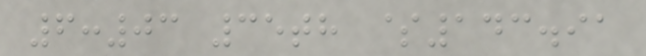6:03 35th $143.91
